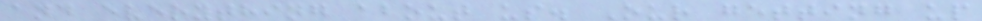and everything about us. Our getting up
